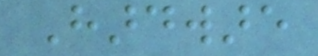Hardware
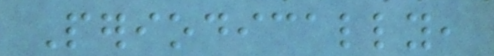Periodically,
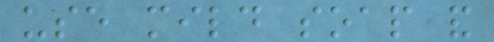use mild soap and
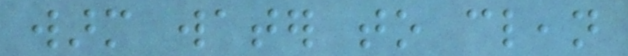warm water to clean
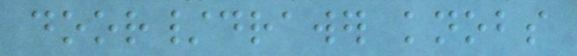door/drawer knobs
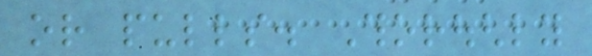or pulls. Thoroughly
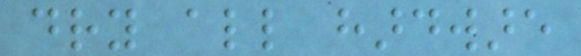dry all hardware
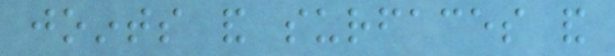joints and surfaces and
